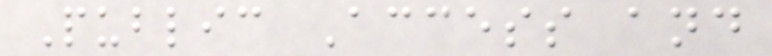Public Access and
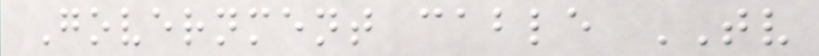Government cable TV
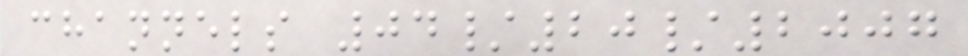channels 04/20/2007
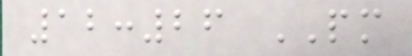12:26 PM
